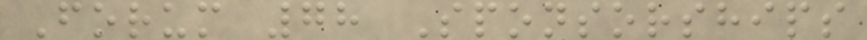Forum 78 Sponsorships
